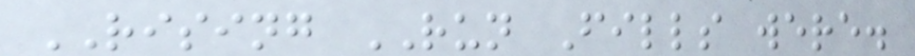RISING RUN Fills were.
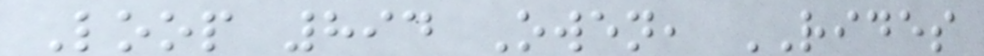Loop 894 Owen, RIDES
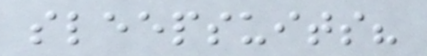sleepsuits?
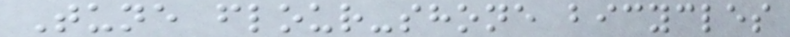Tune flour-shone bicycles
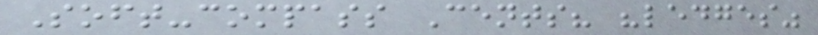Soft-compass Cents? "ledges"
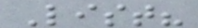List?
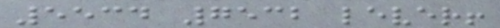5534 7532 lever!
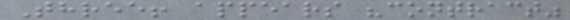Three! appears "contract"
